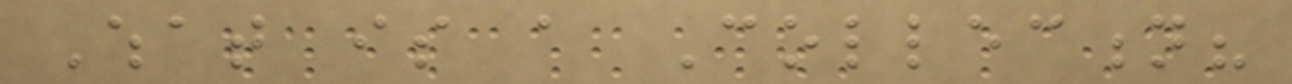What is a Collection?
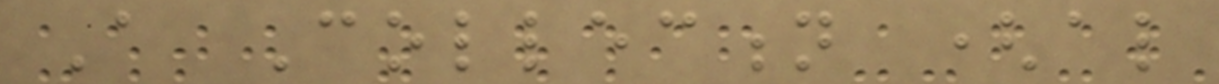A Collection (also
